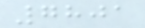7801
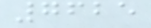7625
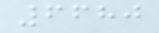6680
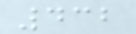432
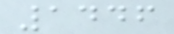1446
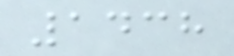1438
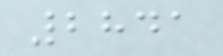2841
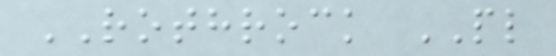ROTHROCK PL
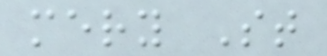mery St
